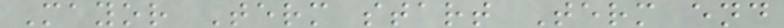Mayor Term start Term end
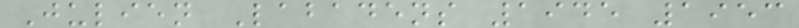Julien Labadens 1945 1953
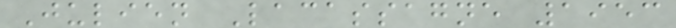Julien Lacassagne 1953
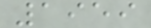1959
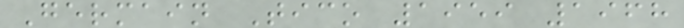Germain Tico 1959 1968
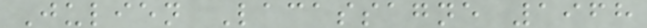Julien Lacassagne 1968
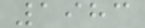1983
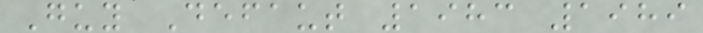Guy Defaut 1983 1989
